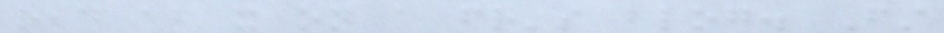read about it on a friend's blog. First
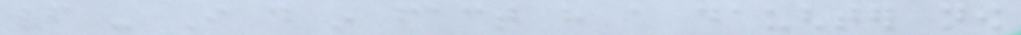off - I do in fact have a daughter now
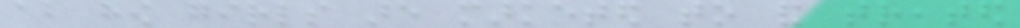about how girls are marketed to and treated
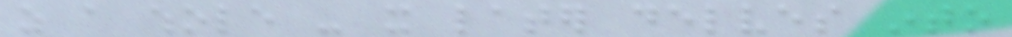as a whole - it later delves into
